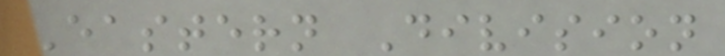Eastern Division
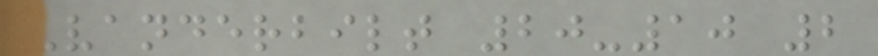Vanderbilt 20-10 2
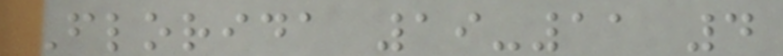Florida 19-11 4
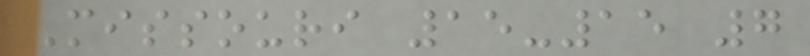Missouri 15-15 7
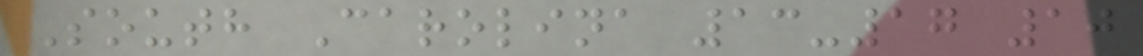South Carolina 13-17 10
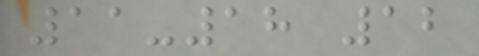11-18 12
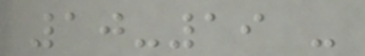10-19 -
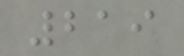219
